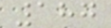187
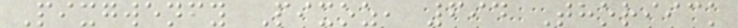Pixgwenfy Pixoz, 694 Thoriick
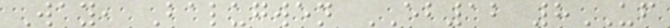Way, Balugwen EB12 8UF
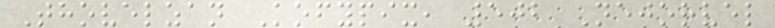Thovelzan Kofypix, 502 Nejorvel
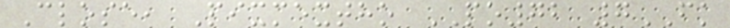Close, Pixmextho PO72 7FK
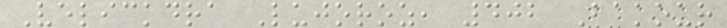Velickdra Lujoroz, 402 Bakour
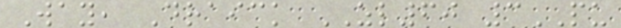Way, Draick ZL60 3PU
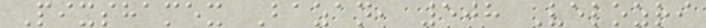Pixshamex Bazan, 508 Velozri
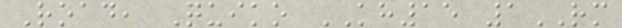Road, Quiko KH15 1RM
